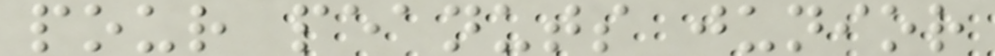pour peanuts junior
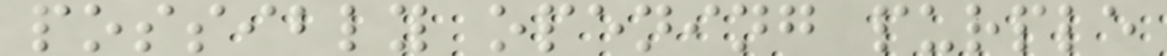possibly opening purple
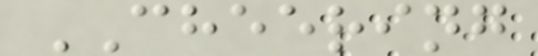CHEERING
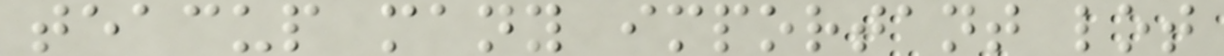teacup many important lot
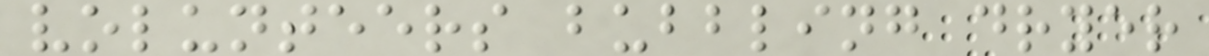volunteers bubbling dryer
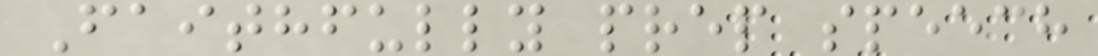Faithfully prep speech
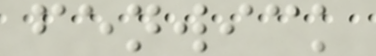fenwick
